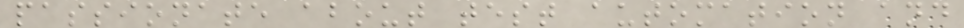passionate about test automation and
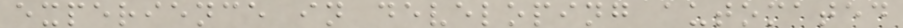experience in developing automated
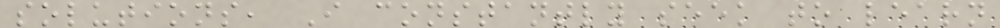solutions, I constantly seek to learn
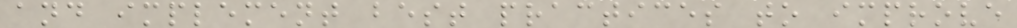and implement best practices to improve
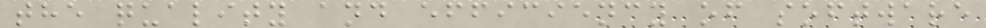the quality and efficiency of software
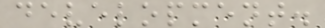development.
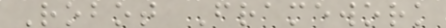Robot Framework
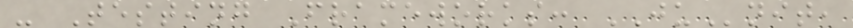- Testing Frameworks: JUnit,
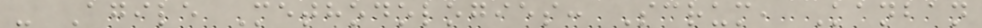- Agile Methodologies: Scrum, Kanban
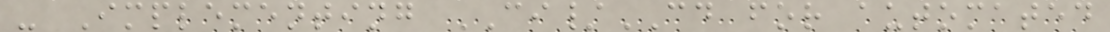- Implementing CI/CD for automated
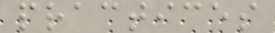practices
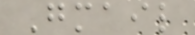Gmail
